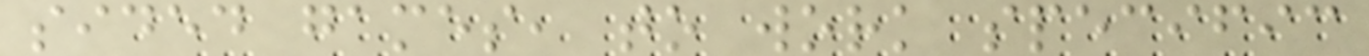sided games, to work specific
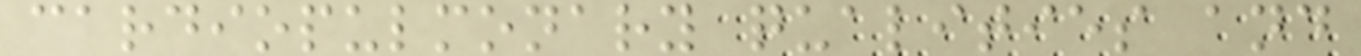cardiopulmonary qualities and
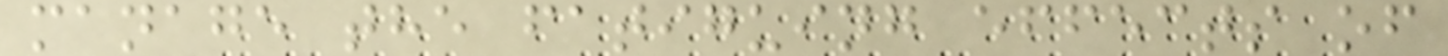manage the fatiguing effects of
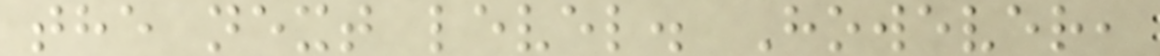the next level. However,
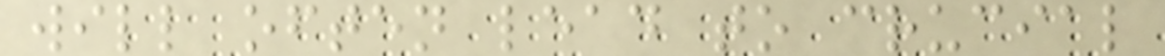will often lead to crucial
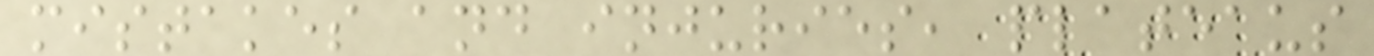mistakes and injuries, plateaus
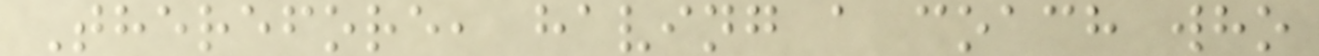Therefore, having a coach who
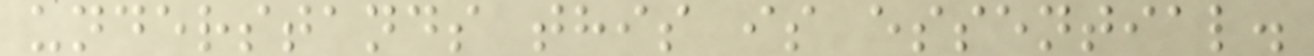understands this is essential.
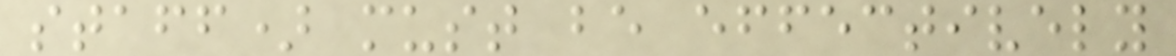staff) must be effectively
